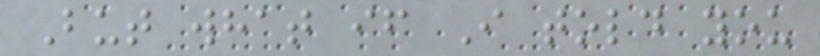But what if I told you
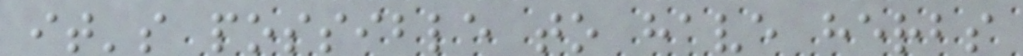it's possible to have herbs
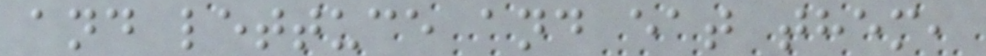and lettuce and eat them,
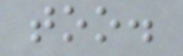too.
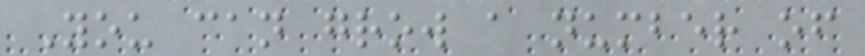You can grow a number of
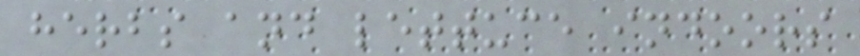herbs and lettuce indoors
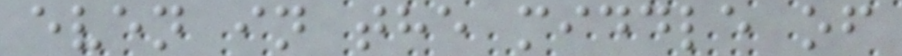even in the middle of
